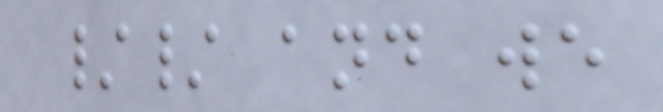// and we
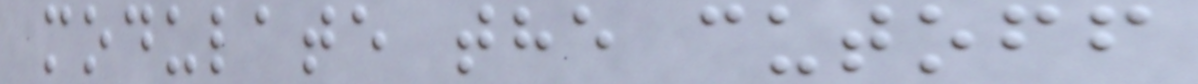modulate the cutoff
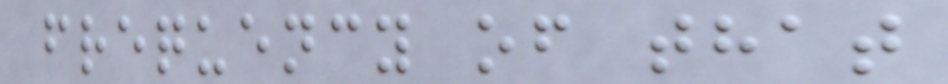frequency of that
